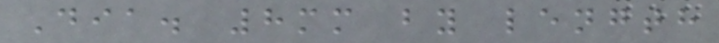Dia. 8mm by length
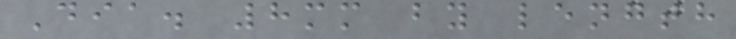Dia. 8mm by length
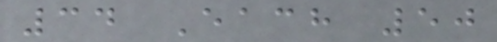34 Each 50
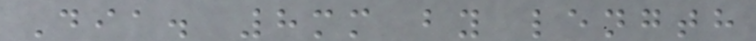Dia. 8mm by length
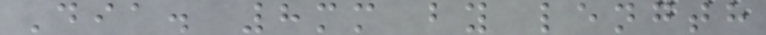Dia. 8mm by length
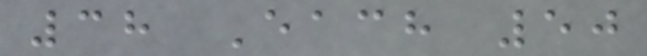38 Each 50
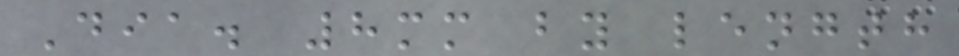Dia. 8mm by length
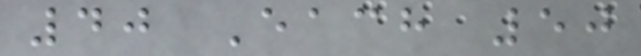40 Each 50
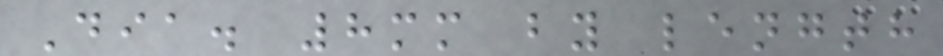Dia. 8mm by length
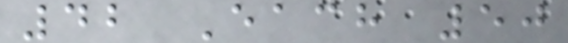42 Each 50
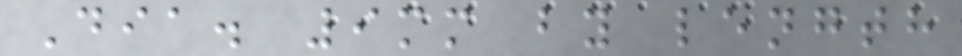Dia. 9mm by length
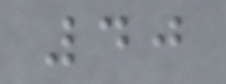40
